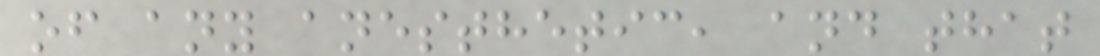of any anesthetic, and that
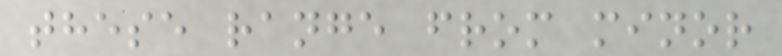these range from minor
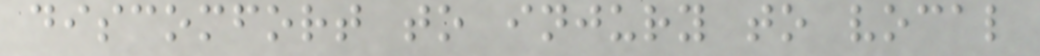discomfort to injury to vocal
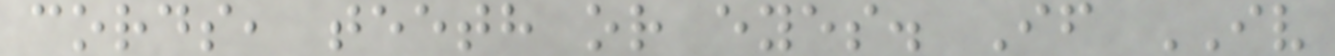cords, teeth or eyes. If IV
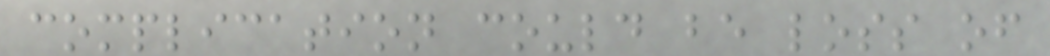complication could be loss of
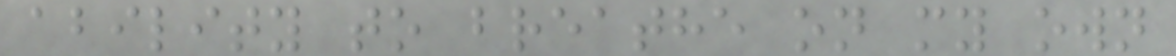ability to breathe on my own
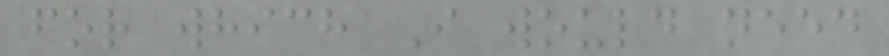for which I would need
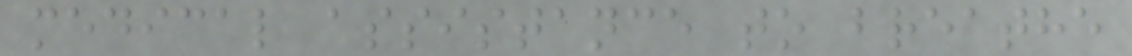medical assistance to breathe
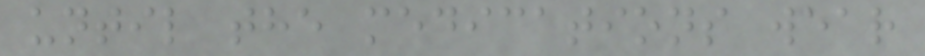until the medications wear
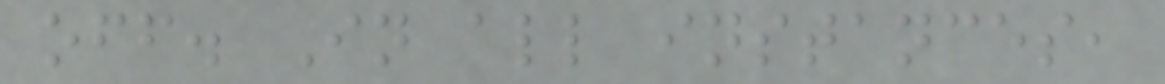off. In all instances,
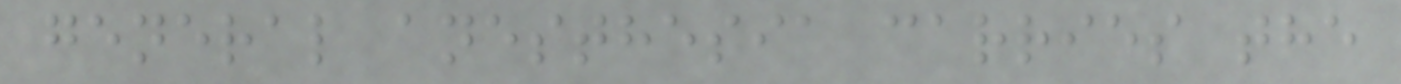general anesthesia carries the
